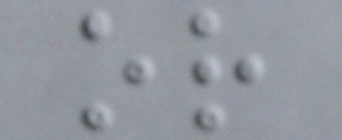or
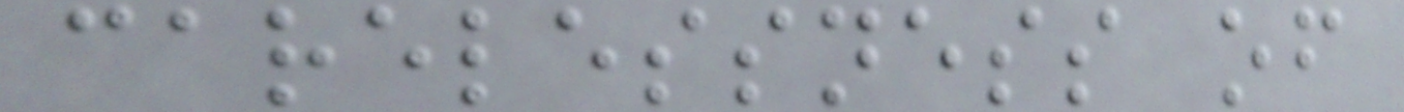carelessness of
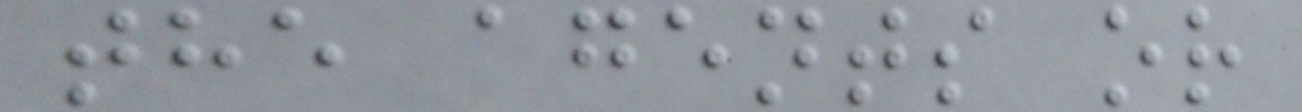the agents or
